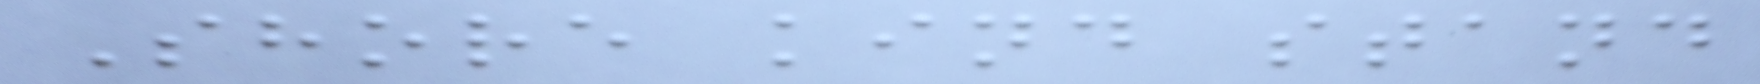Shore kind stand
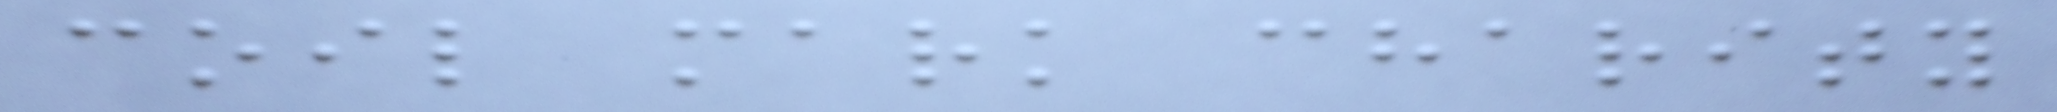coil mark charity
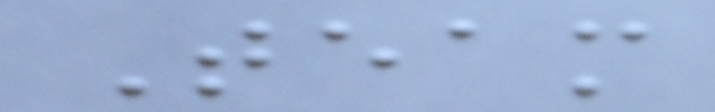Team
